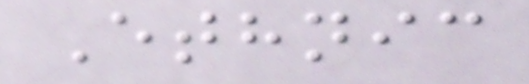Ethnic
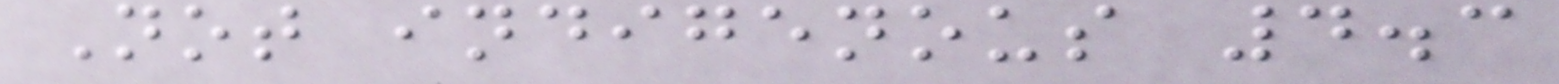Not indigenous 4.3
